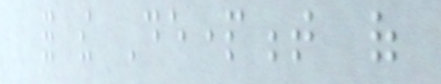for the Department of
